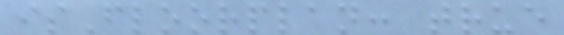isFloorplan: true
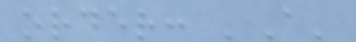order: 'A'
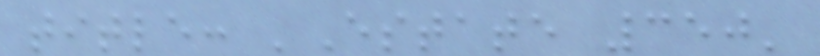title: 'Estate 350'
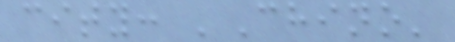city: 'Chino'
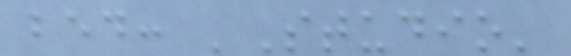bed: 'Studio'
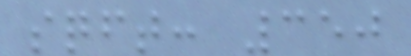sqft: 350
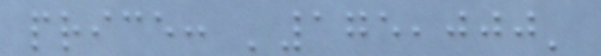price: '175,000'
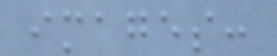images:
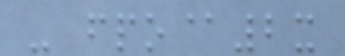- fpo@2x
